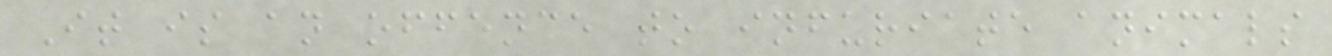It is an offence to infuriate animals
